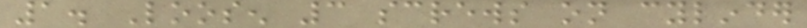1. Loosen 3 screws on cylinder
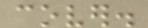cover.
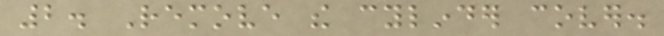2. Remove the cylinder cover.
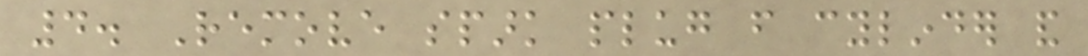4. Remove spark plug from cylinder and
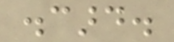discard.
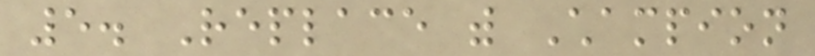5. Replace with Champion
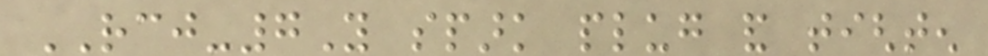RCJ-7Y spark plug and tighten
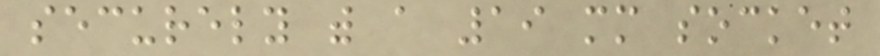securely with a 19 mm socket
